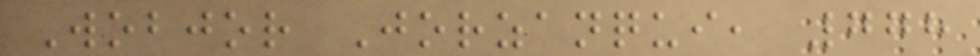Wobjor Jorzanqui, 778
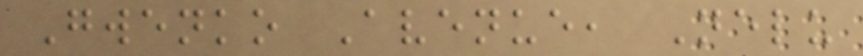Gwenko Avenue, Nelu
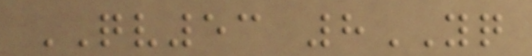QV53 8YQ
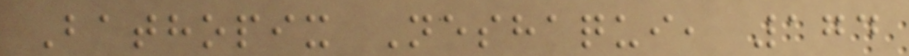Bathopix Neshaqui, 174
